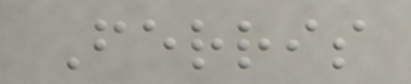Ferris
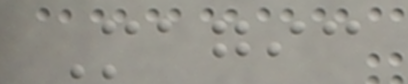Magic
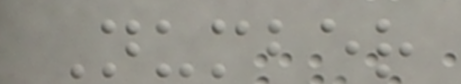Number
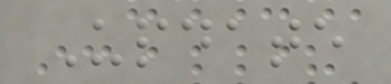Update
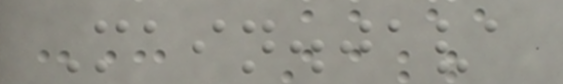Main.java
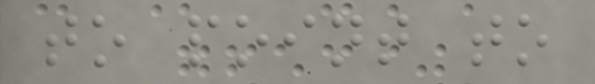to point to
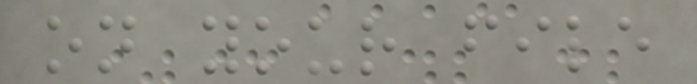on your file
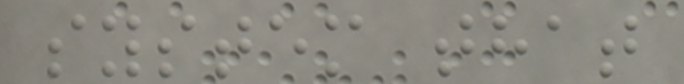system that
